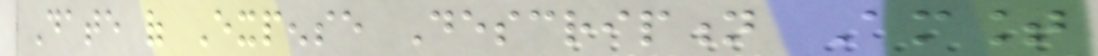Date of Expense Description Amount
